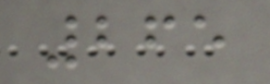265
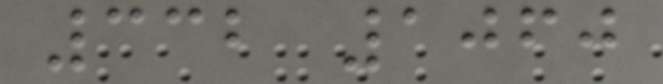332 1060
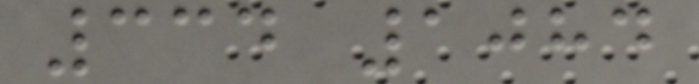334 1084
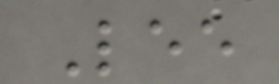Lee
